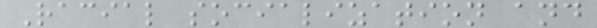Racial socialization and
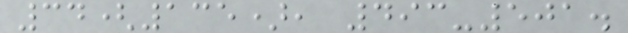34(135), 493-501.
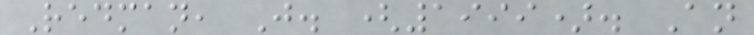Redman, J. (1999). An
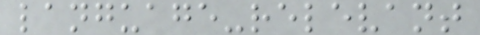language-relevant
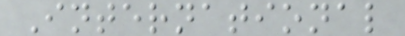International
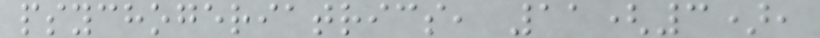psychogeriatrics, 11(3),
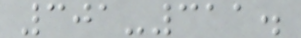301-311.
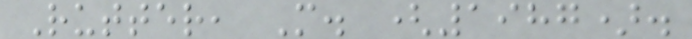Rutter, M. (1987).
